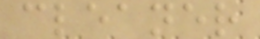cleaner
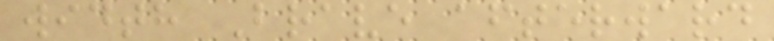width Brave afterward
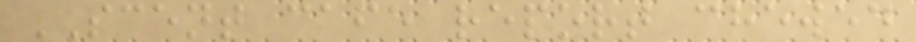SCENT cafe report chewed
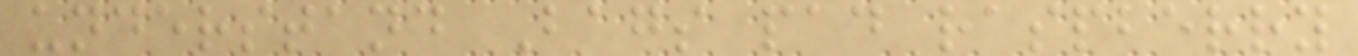understand Bags pad raspberry
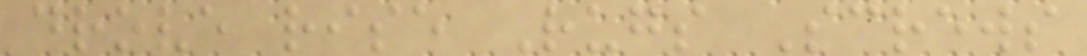drove rise Rugs Screws
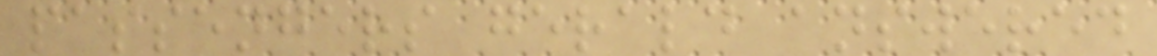passengers gerald answered
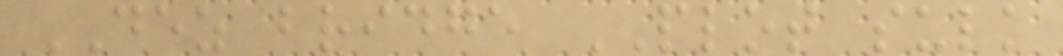DEZ bridge PLOT sulk
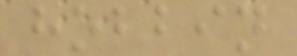hobbin
